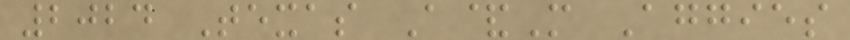2024 Texas A&M Aggies
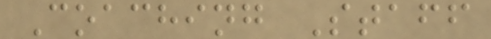Coaching Staff
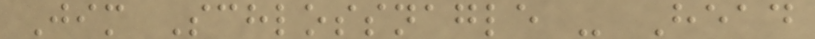Jim Schlossnagle - Head
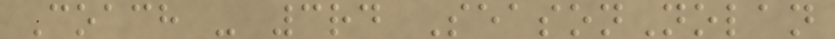Coach - 3rd SeasonNolan
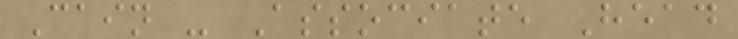Cain - Associate Head
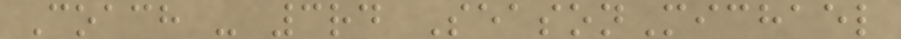Coach - 3rd SeasonMichael
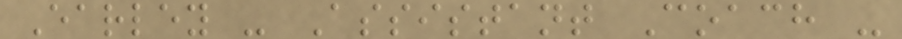Earley - Assistant Coach -
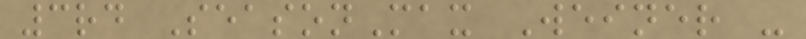3rd SeasonMax Weiner -
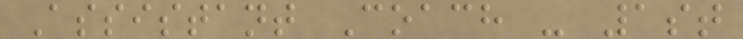Assistant Coach - 1st
